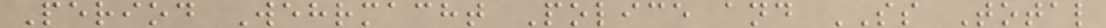Period Wehrmacht Police and SS Total
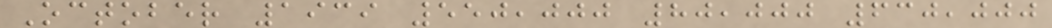October 1939 550,000 80,000 630,000
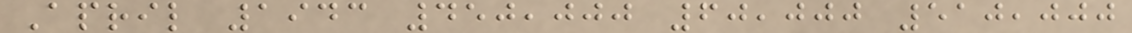April 1943 450,000 60,000 510,000
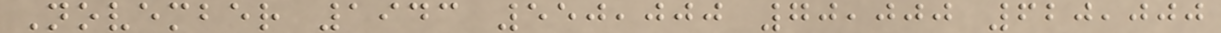November 1943 550,000 70,000 620,000
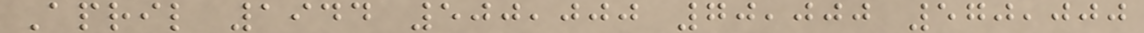April 1944 500,000 70,000 570,000
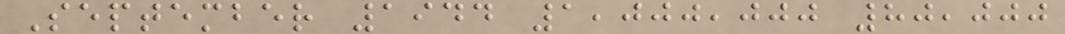September 1944 1,000,000 80,000
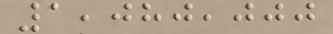1,080,000
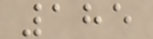185
